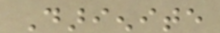Darienite
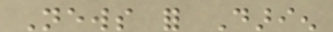News for Darien
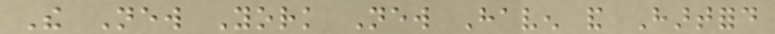The New York New Haven and Hartford
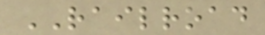RAILROAD
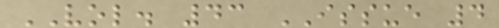VOL. 43 ISSUE 4
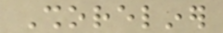Shoreliner
